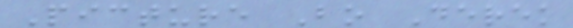Picture Bo Derek
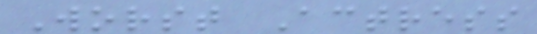Worst Actress
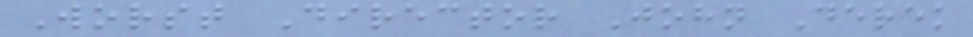Worst Director John Derek
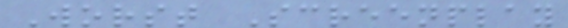Worst Screenplay
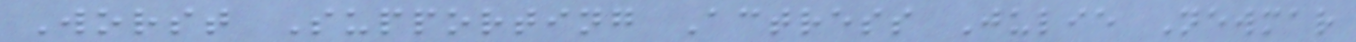Worst Supporting Actress Julie Newmar
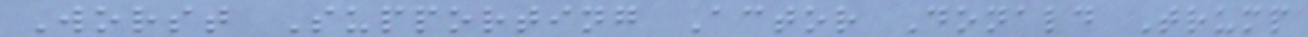Worst Supporting Actor Donald Trump
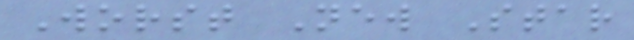Worst New Star
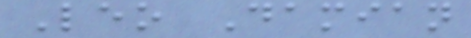Leo Damian
